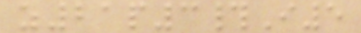z21p3#I5
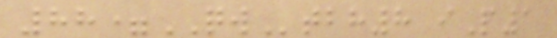88=QWtbh8 iP1
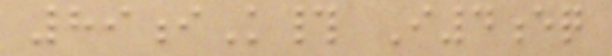89iK# I4eq
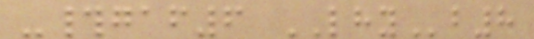-#gaf6 LHYb8
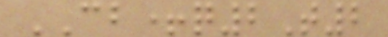CB+q2T2
